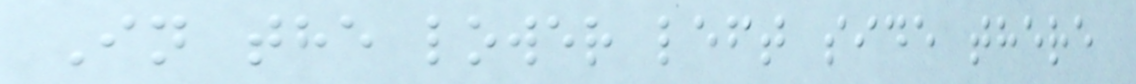In the lower left side there
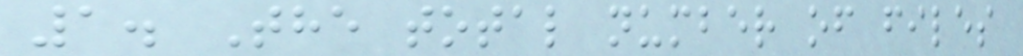1. The total number of files
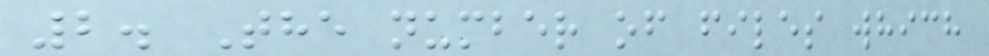2. The number of files which
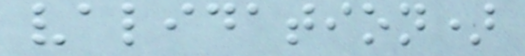validation)
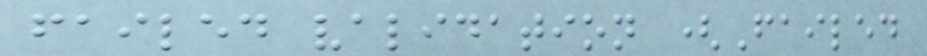failed validation (Failed
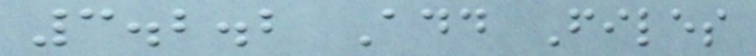3.2.2 Add Files
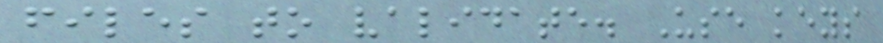files to validate. Use keys
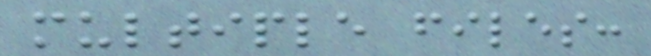multiple files:
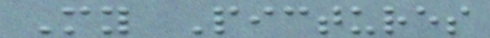My Pictures
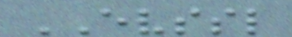EVSSL
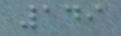149
